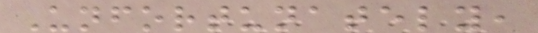Unfortunately,
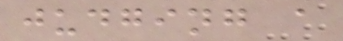judging a
